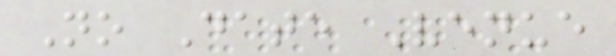No Date Venue
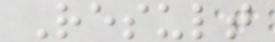Result
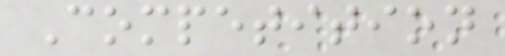Competition
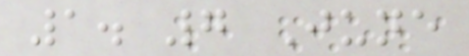1. 7 June
